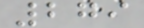279
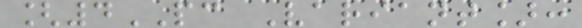[4PC Variant]:
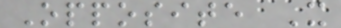Opposite X
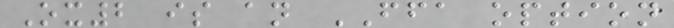Ox2 is an FFA option
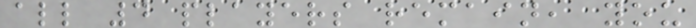all 4 players remain, you
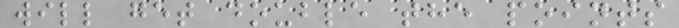will get double the points
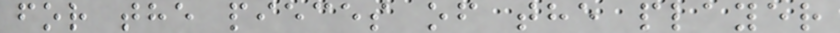for the pieces of the player
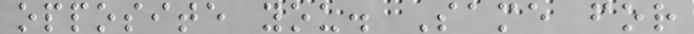opposite you. Same for
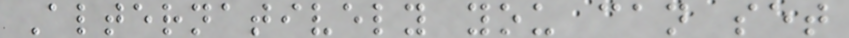Alternatively you can set
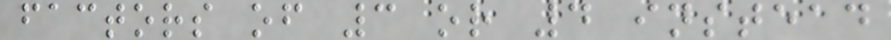factors of 3 or 4 instead
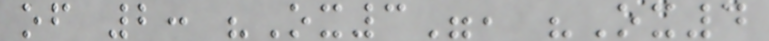of 2: "Ox3", "Ox4
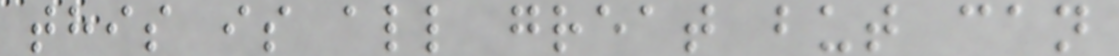this is all great but can
